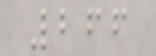266
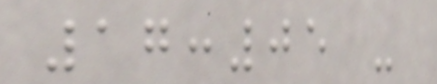17:05 -
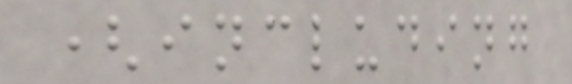(including
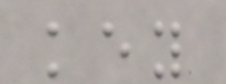key
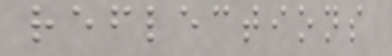reflections
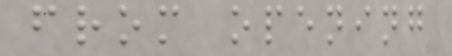from opening
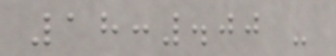18:.00 -
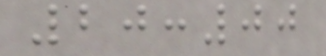20:00
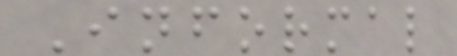Informal
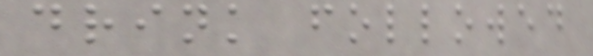drink followed
